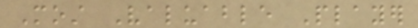Most Valuable Player
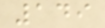149
